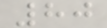80
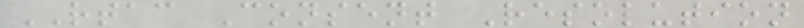RTAC Consent Resolution
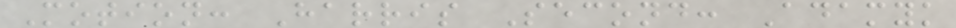Motion: Harris Second: Adamyk
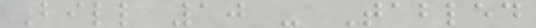Bill 10 - Tabled
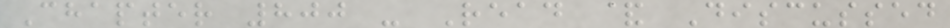Chapter 800 - Read & Discussed
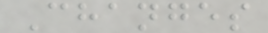Changes
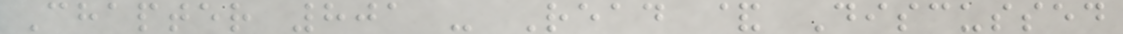Chapter 801 - Read & Discussed
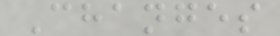Changes
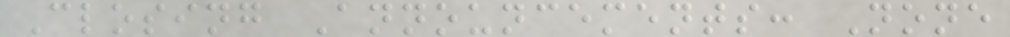Closing Announcements: None
